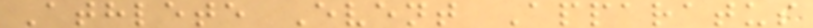Athlete Event Apparatus
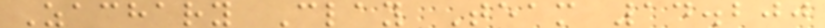Zachary Clay Team 14.200
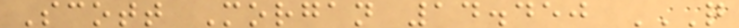Scott Morgan 14.450 Q
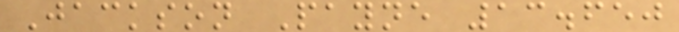Jackson Payne 13.650
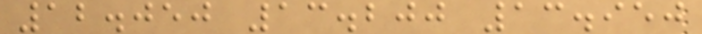12.050 13.200 13.950
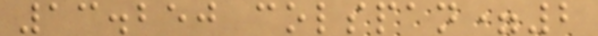13.250 colspan=2
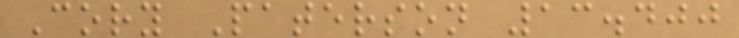Cory Paterson 13.400
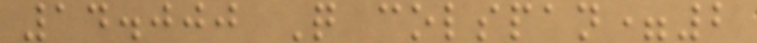14.000 Q colspan=2
